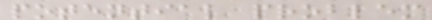potential problem
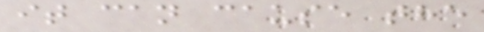it can cause the
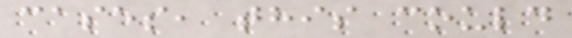cases, this could
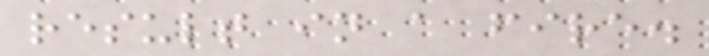result in a fire.
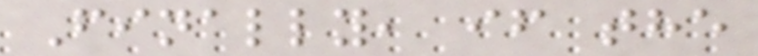Finally, if the
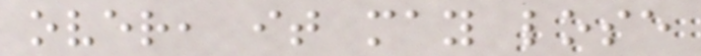over, it may lose
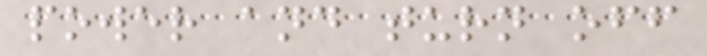power and turn off
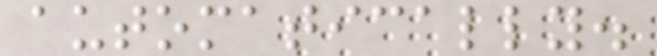automatically.
